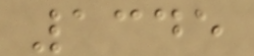1345
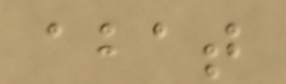abat
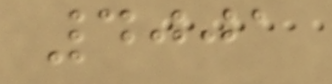4001
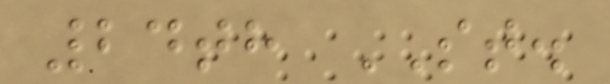24th ST.
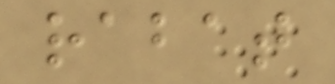rabat
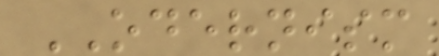ODERNISM
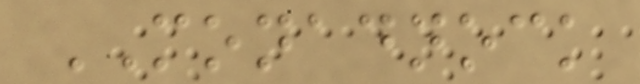MONADNOCK
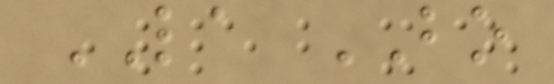LA BO
